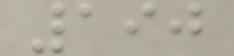190
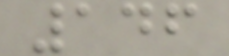146
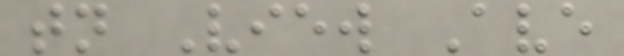tn View Ave
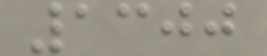1300
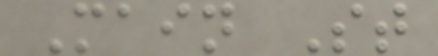Main St
